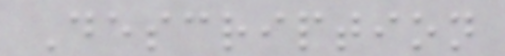Description
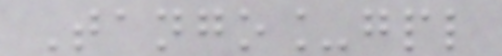Tango_gpl
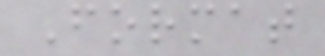Format
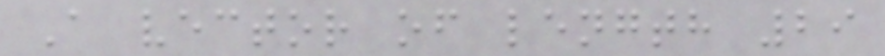A vector of length 29
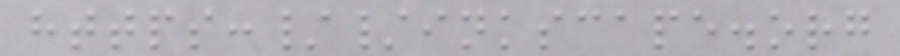https://inkscape.org
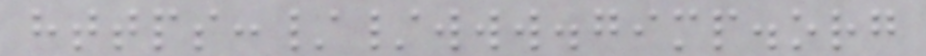https://www.gimp.org
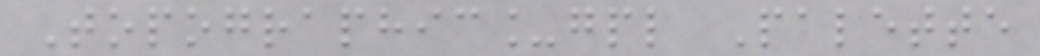Topographic_gpl Palette
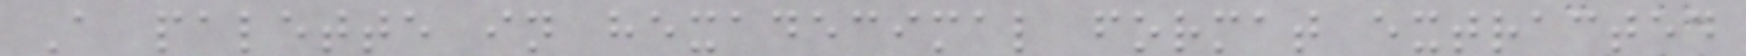A palette in hexadecimal format extracted
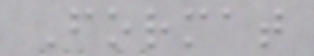Format
